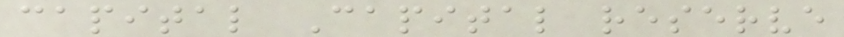capital Capital reserve
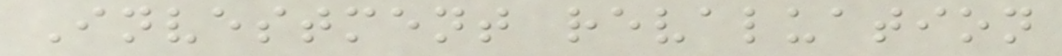Investment revaluation
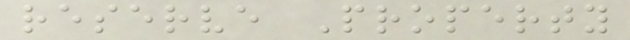reserve Property
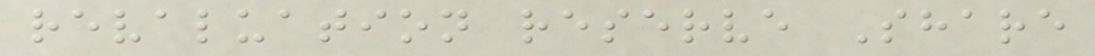revaluation reserve Share
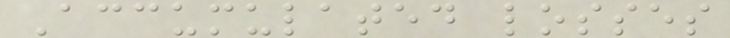Accumulated losses
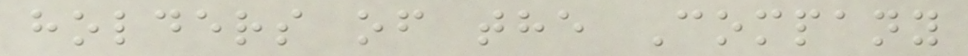holders of the Company
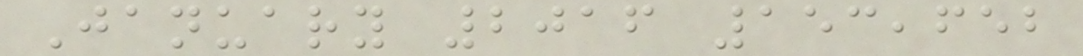January 2016 153,652
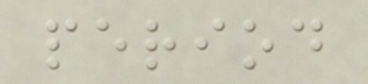period
